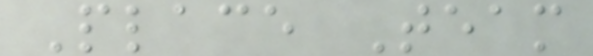Place Team
